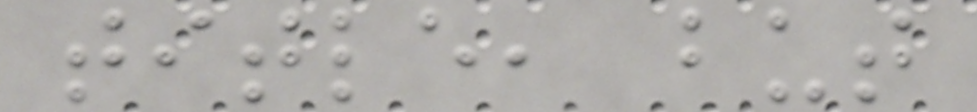title, but
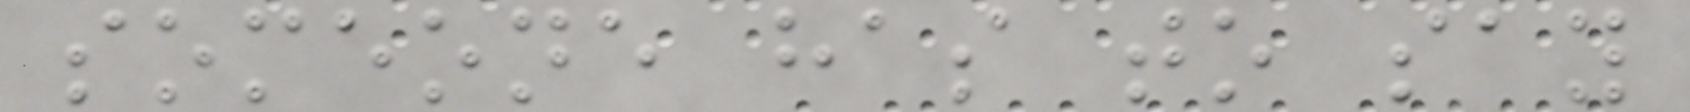someone has to say
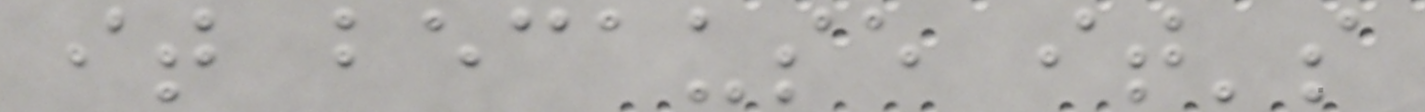it because it's
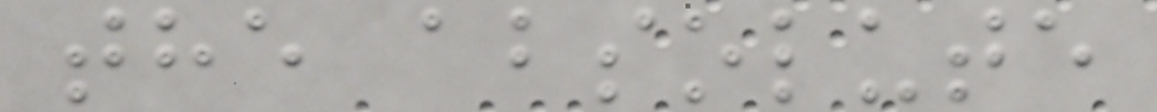the absolute
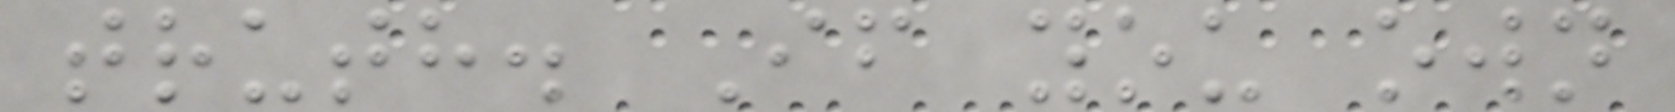truth. If you own
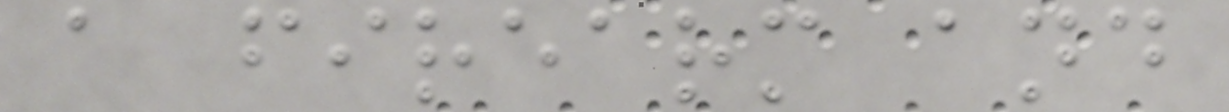a firearm and
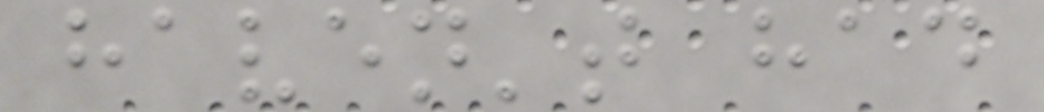haven't had
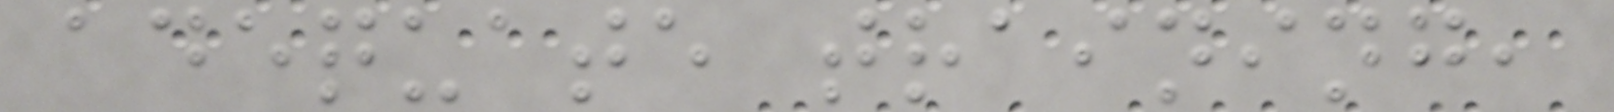adequate training,
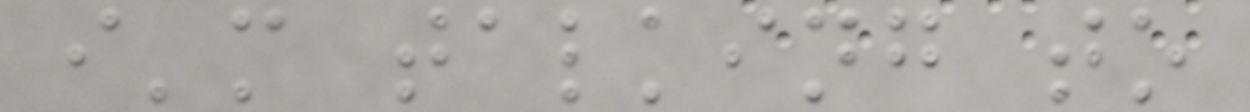i'm talking to
